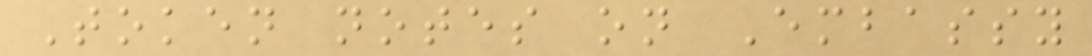Token notes on Embassy
